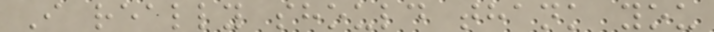I really should thank you
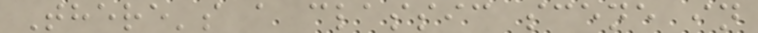There's a classic scene in
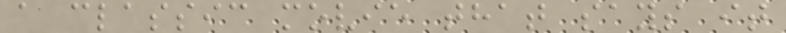a classic movie that says it
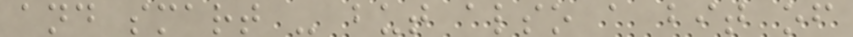and smart - but also a bit of
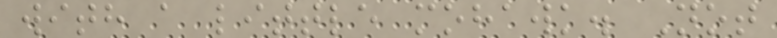with a little mohawk. Not
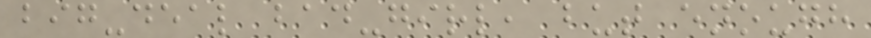big-deal bad-girl, but enough
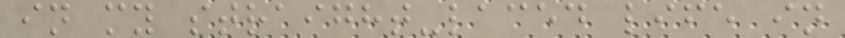in my straight-laced life in
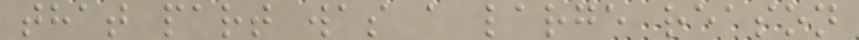that part was a large reason
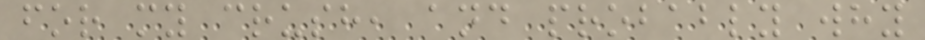for my crush, and probably why
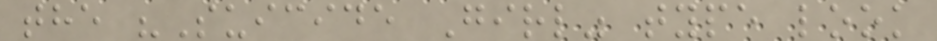the "Suicide Girl" type look
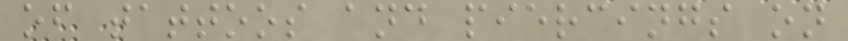of tattoos and piercings on
